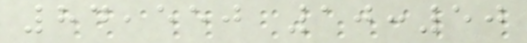84,550 10:50
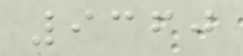9360
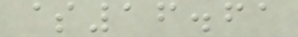$16.61
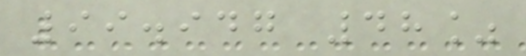99.947 48%
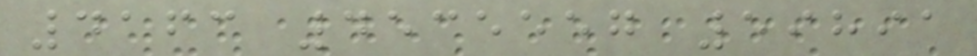4163 4535557 59891
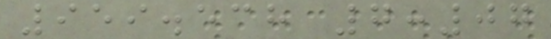959.538 7:07
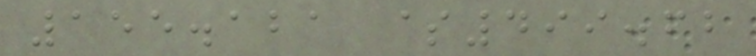155.121 $499.62
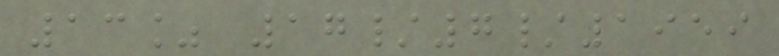13% 17/7/1959
